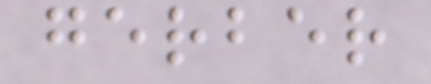gerber
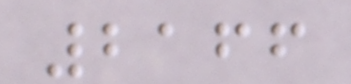2166
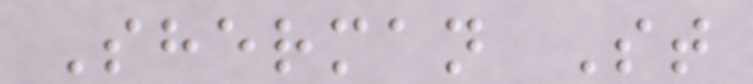Sherman St
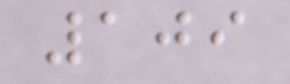109
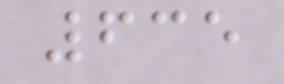635
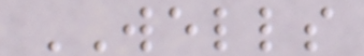WELLS
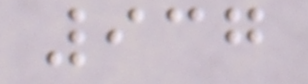937
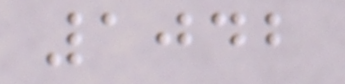1042
